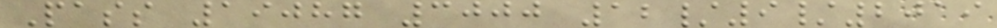Pass 19087 3000 12/9/2019
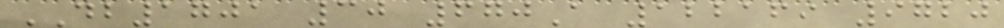DB1701 30 670A 122169 9720
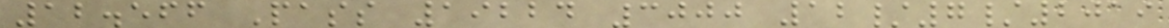12.566 Pass 19224 3000 12/7/2019
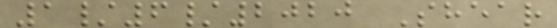1/6/2020 Shear
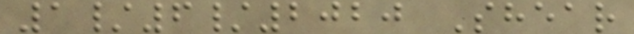1/6/2020 Shear
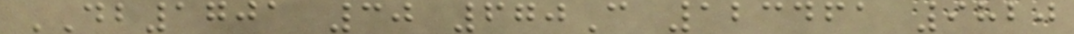DB1701 30 670C 123461 9820
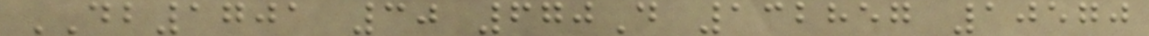DB1701 30 670D 132857 10570
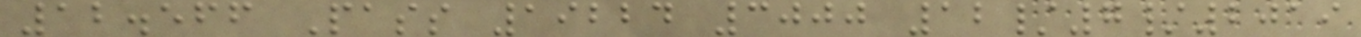12.566 Pass 19224 3000 12/7/2019
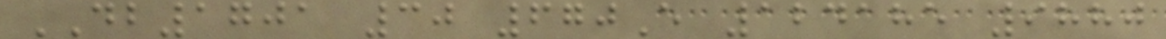DB1701 30 670E 124185 9880
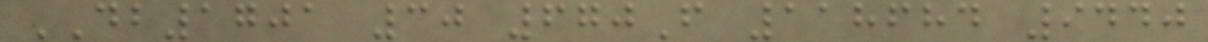DB1701 30 670F 118684 9440
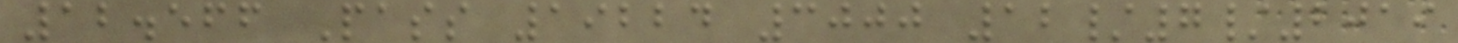12.566 Pass 19224 3000 12/7/2019
